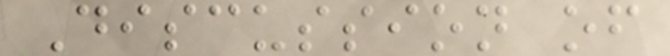Discussion of
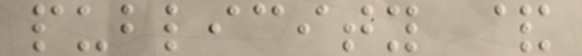publicity &
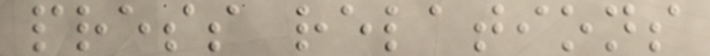press relations
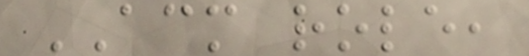ACM role,
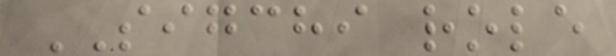SIGCHI role
